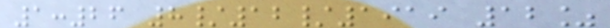1:26 8/12/1919 12%
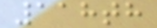118th
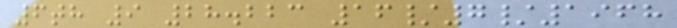6th 9 28.223 16/7/1968
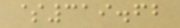$319.62
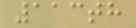113th
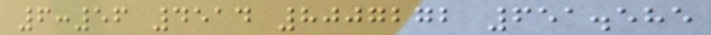6:56 4514 8007272 651.585
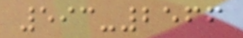593-2566
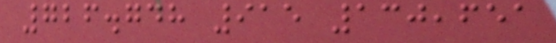726.748 915 130,651
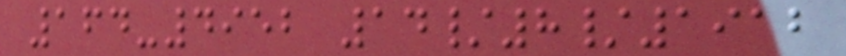164-4952 14/8/1912
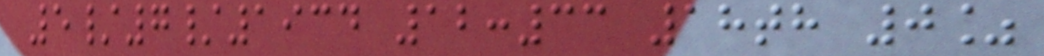5/7/1934 12:33 18th 0%
